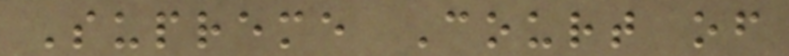Supreme Court of
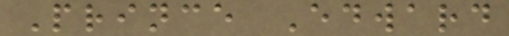Prince Edward
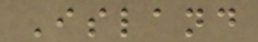Island
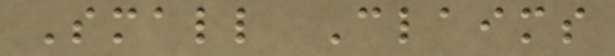Small Claims
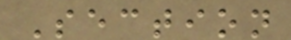Section
